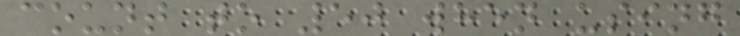count to 50 when using
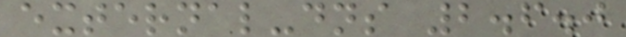external-dns 2.6.0
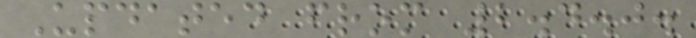Updated from 2.4.0.
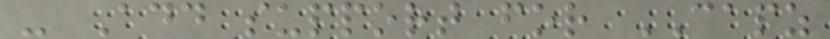- Add support for CAPZ
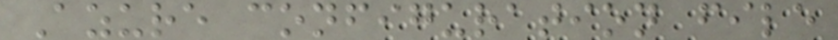Azure configuration file
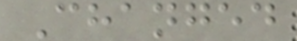Changed
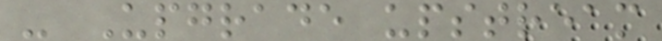- Upgrade upstream
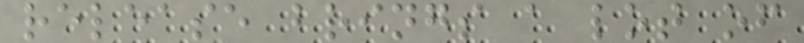release brings a lot of
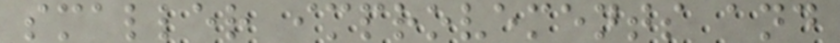smaller improvements and
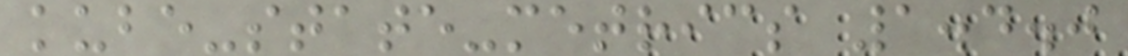kube-state-metrics 1.4.0
